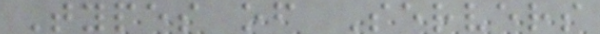Types of Servers
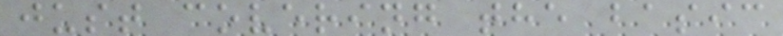just covering the basic
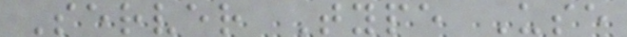Server Type Use
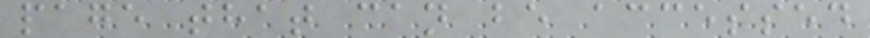page that can be accessed
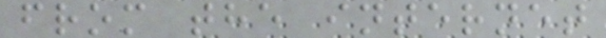from the internet
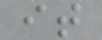it
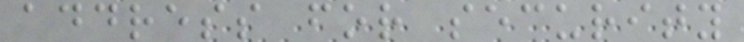address for security
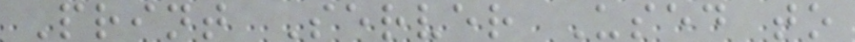Print Server Used to
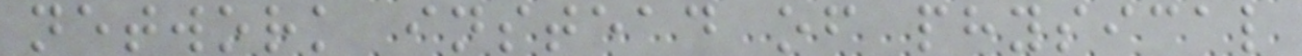network instead of physical
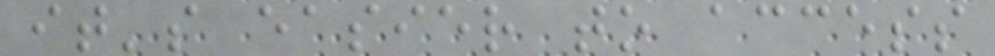it's easier to access
